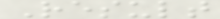Result
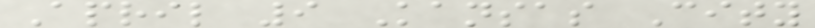April 9 Kansas City
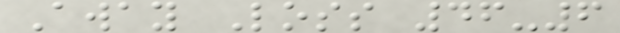Away Loss 46-6
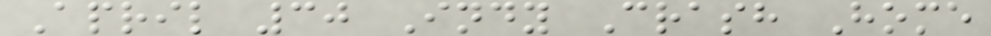April 30 Indy Crash Home
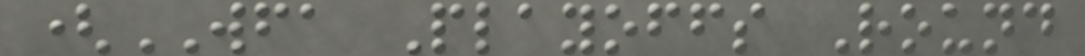(WFA Playoffs Round
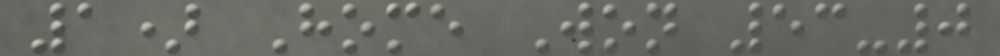1) Home Won 53-0
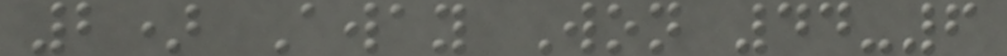2) Away Won 44-6
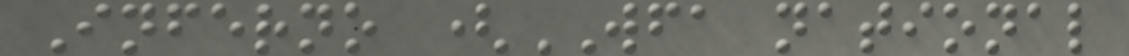Inferno (WFA national
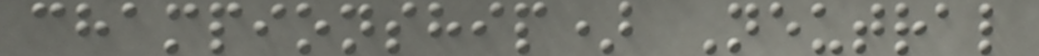championship) Neutral
